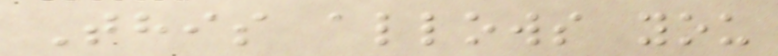This allows you
